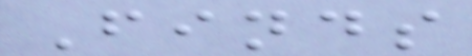Finds
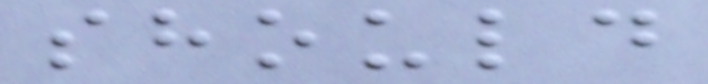should
